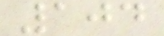104
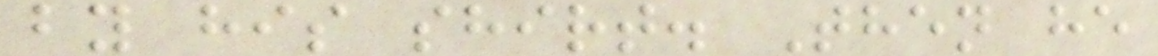by his shirt. Then he
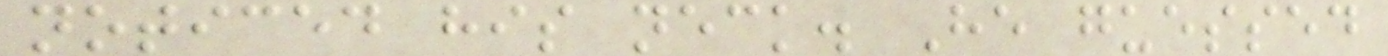noticed his neck. He guessed
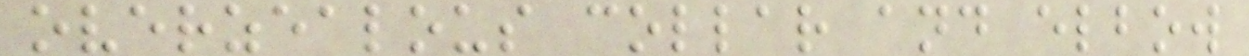overzealous collar and elbow
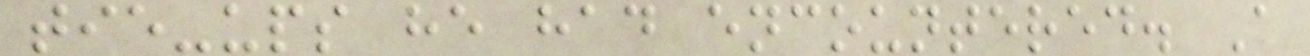tie-ups he had encountered. A
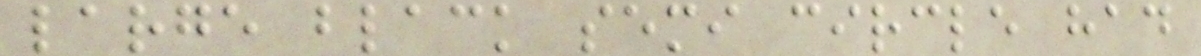large black semi circle had
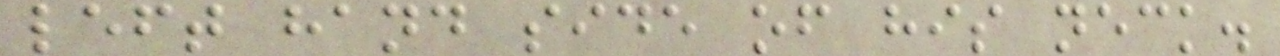left hand side of his neck.
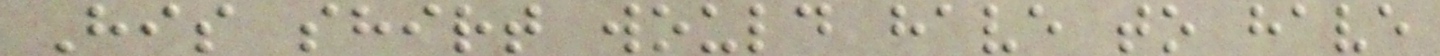His shirt would have to have
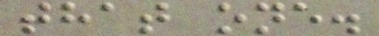that one.
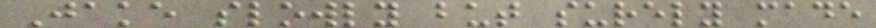Jake slowly but surely made
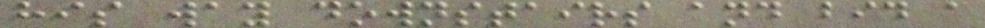his way downstairs and bid a
